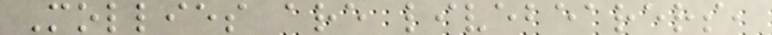Mollies are livebearers,
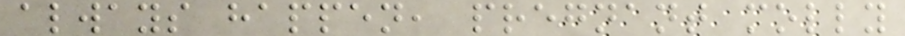always happen, pregnant molly
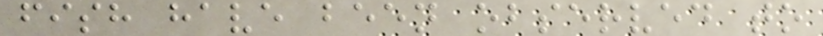fish have been observed to
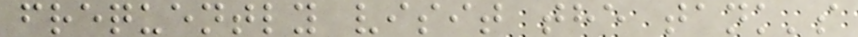frequently visit the tank's
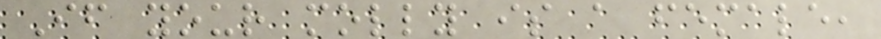If your molly is a female,
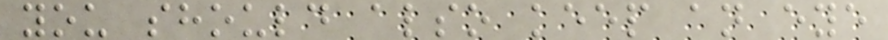you should also keep an eye
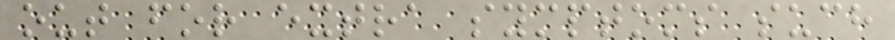out for extra symptoms such
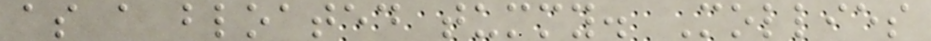as a bloated tummy. Mollies
